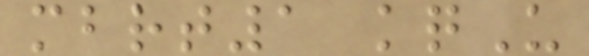mbrt1 kqU
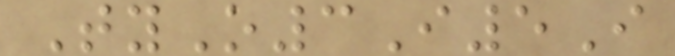TyO3I5I
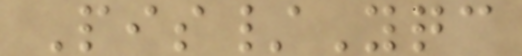Pis/Yqc
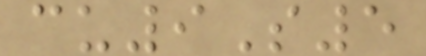cu9S5
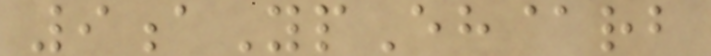9aYpEh@rb
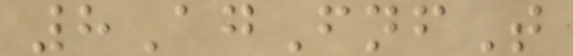8AgFnfT
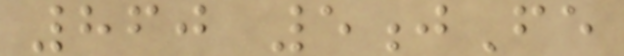860 5jFe
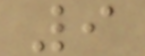9
